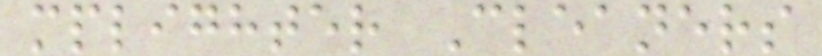mplighter Cleaners
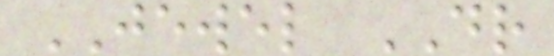JEWEL DR
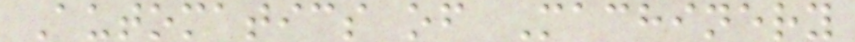Automatics of Machinery
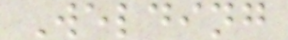Welding
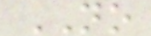NO
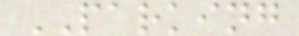PARKING
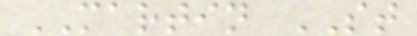MARTIN ST
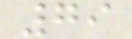79
